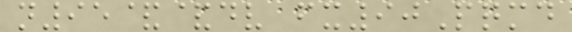n95&&dv fx90Pqmd
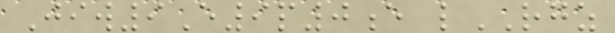Jiw9E9p0e lRGZ
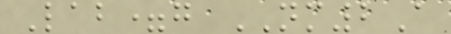Lab=g NM2A
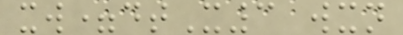xw=dtX3 wxn
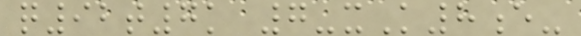q92t7k 7-xK8e-
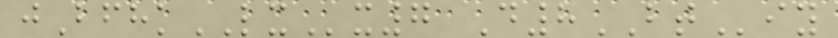jBfhkLXx7 D8BTiy
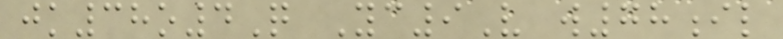jk38o4Q Yc9V w78il
